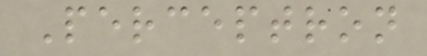Perceptron
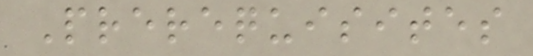Prerequisites
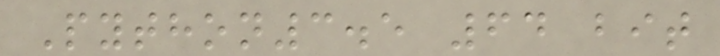Python3.5 64 bit
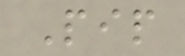Pip
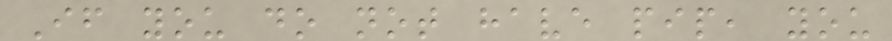If you do not have pip, you
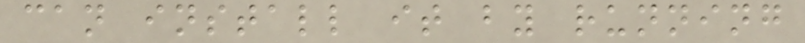can install it by running
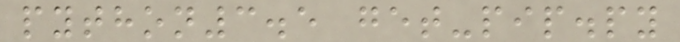python3.5 get-pip.py
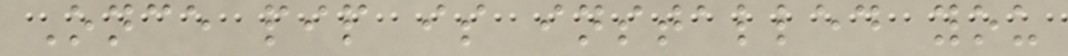Once pip is installed you
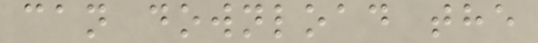can download the
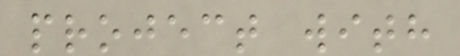project with
